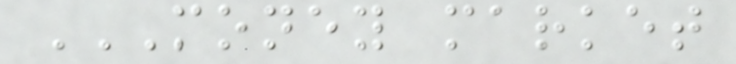MONEY MARKET
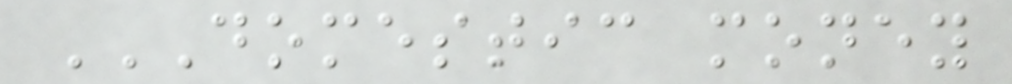DOMESTIC MONEY
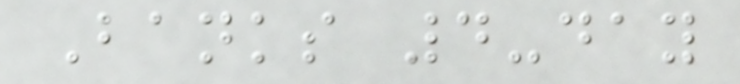Banks 4-day
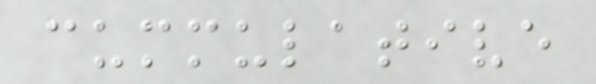cummulative
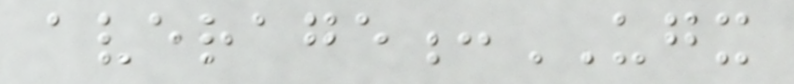average:UGX
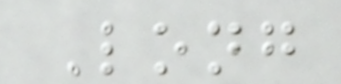Long
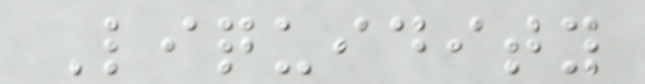Liquidity
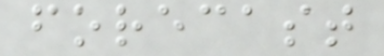forecast
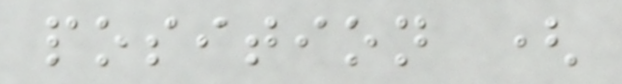position (
